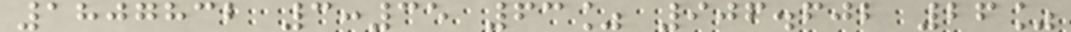1807832 3:35 63% 906.602 26%
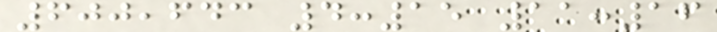600,643 4:15 11:16
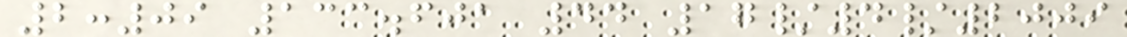2:09 133.601 44 17/4/2009
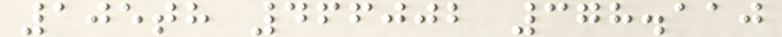105th 466002 378.110
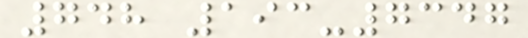748 193-7347
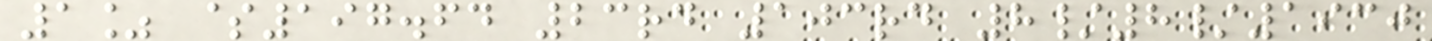1% $197.64 23rd 103rd 8/8/1930
